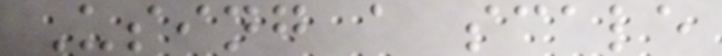Using a scale
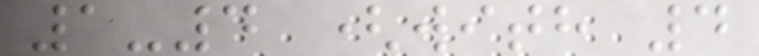1-4 (with 4
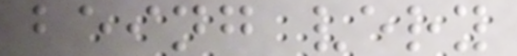being very
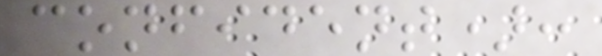confident):
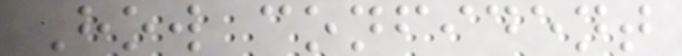How confident
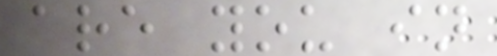are you in
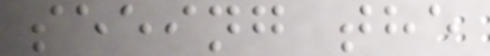seeing the
